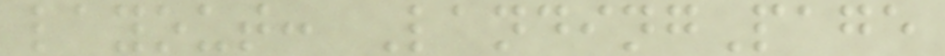layout: LandingPage
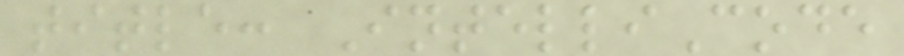title: IntelliCode
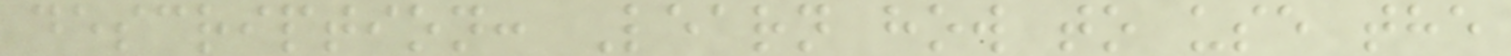description: Learn how to use the
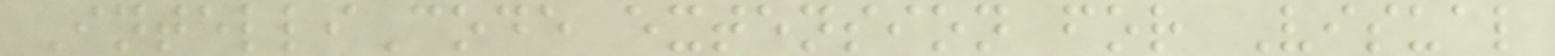IntelliCode extension for Visual
